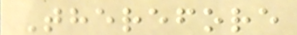Therefore
